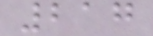217
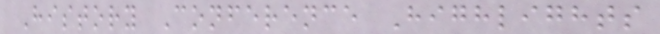History Conference Highlights
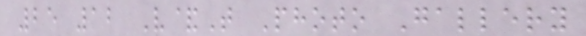25 12 V&T Photo Gallery
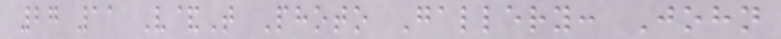27 11 V&T Photo Gallery: John
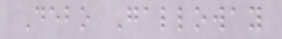Debo Galloway
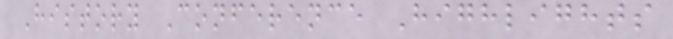History Conference Highlights
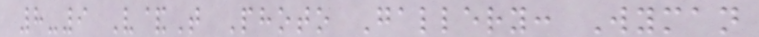8-9 V&T Photo Gallery: Wyman
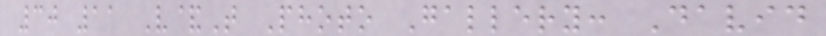30 11 V&T Photo Gallery: David
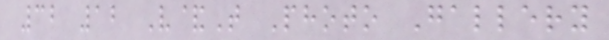32 12 V&T Photo Gallery
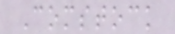Comstock
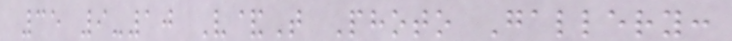35 9-10 V&T Photo Gallery:
